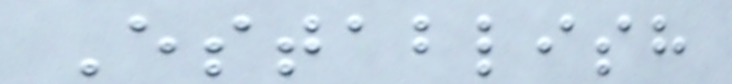Establish
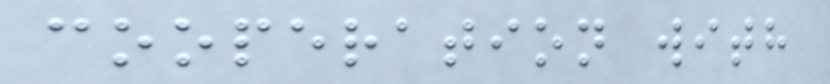cooperation with
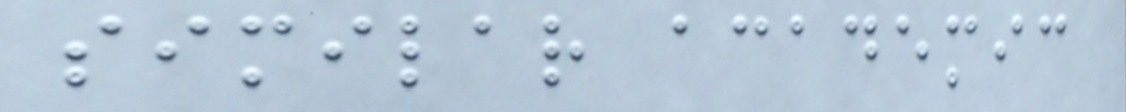similar academic
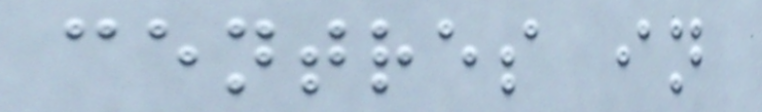centres in
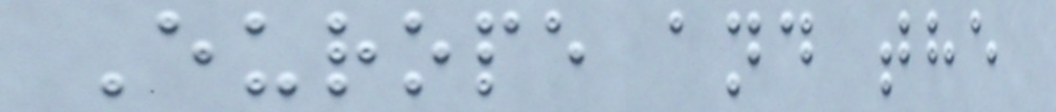Europe and the
